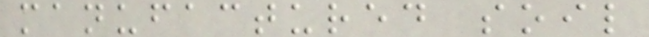manufactured soil
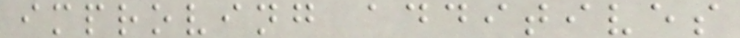improving additives
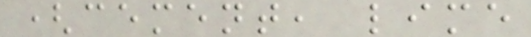(cement, lime
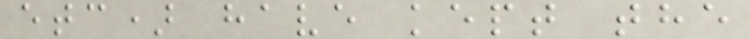etc) have kept the
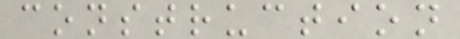construction
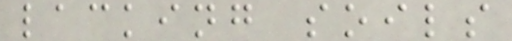lacking soils
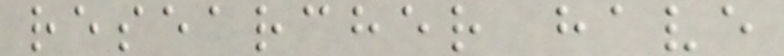researcher have
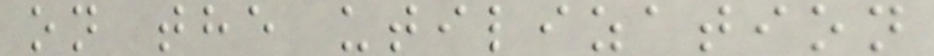on the utilization
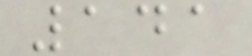141
